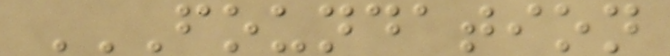FOUNDATION
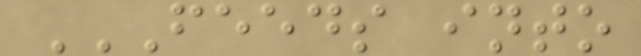FEEDS INTO
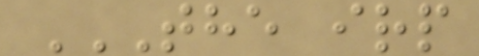THE IRP
